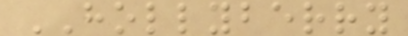HOLLYBERRY
